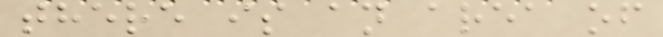there is an area of
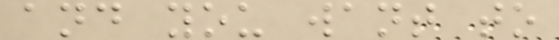and you want to
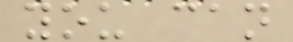you can
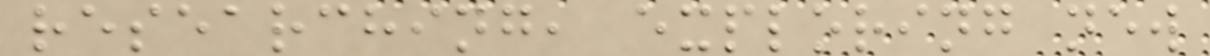researching, exploring new
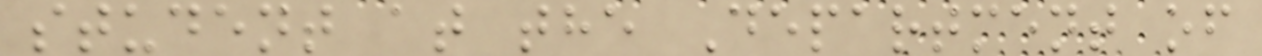student at the Department of
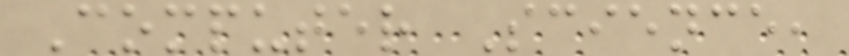Computer Science,
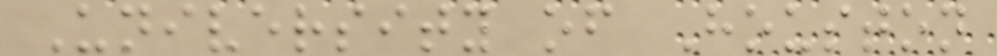University of Houston
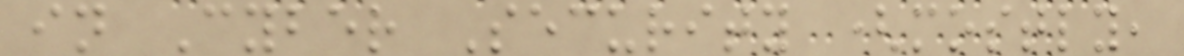in Cyber Security (mostly,
